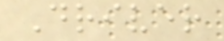Driver
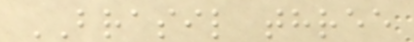BRASIL three
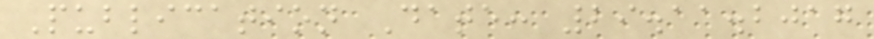Publication Date: 29.11.2017
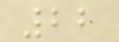22
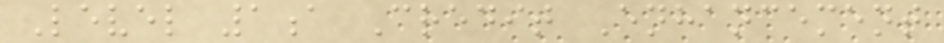Level 1a Credit Enhancement
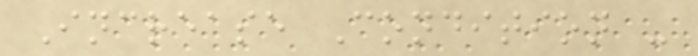Increase Condition -
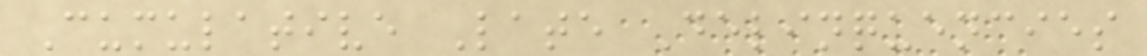Cumulative Late Delinquencies
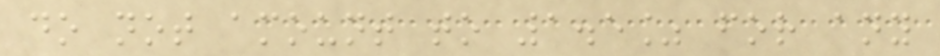do not amount to 1.5% for any
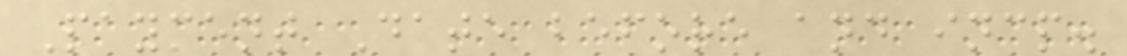Payment Date before and incp.
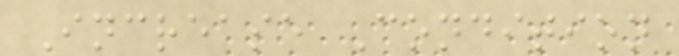Increase Condition
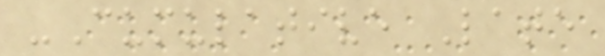-Cumulative Late
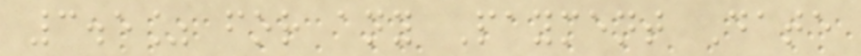3.5% for any Payment Date
